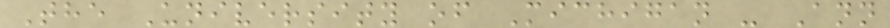The University of Michigan - Ann
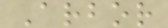Arbor
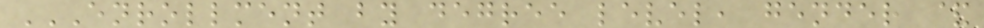ENROLLMENT BY DEGREE LEVEL, GENDER &
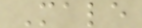Male
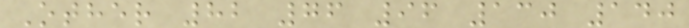Other 82 76 96 130 140
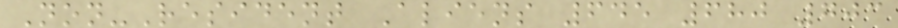Non-Resident Aliens 645 680 703
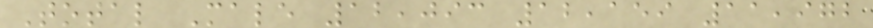Total Male 12,093 12,159 11,972
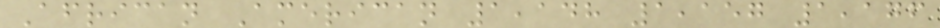African American 1,148 1,157 1,176
